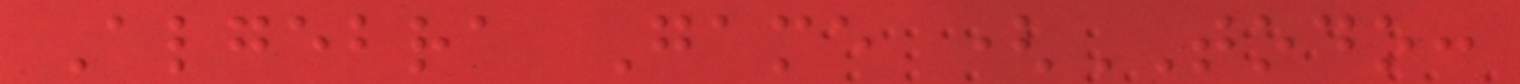Algebra Game (TODO:
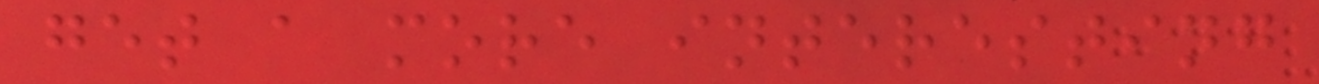get a more interesting
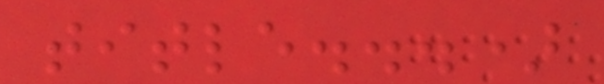title...)
